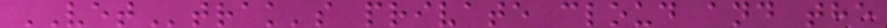VETtrak's private cloud and the
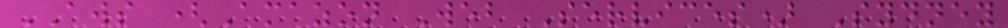AWS (Amazon Web Services) Sydney
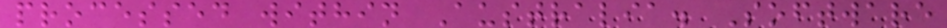processed within Australia. Software
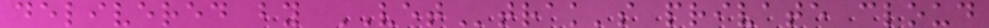delivered by VETtrak's private cloud
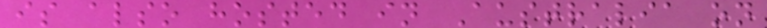is also hosted in Australia on
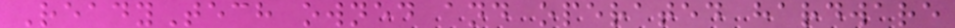ReadyTech owned and operated hardware
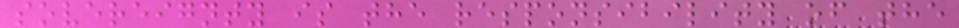sovereignty is the responsibility of the
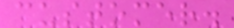customer.
